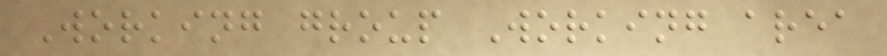Working group Working area
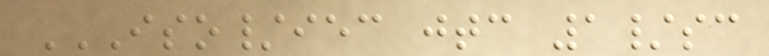ISO/IEC JTC 1/SC
